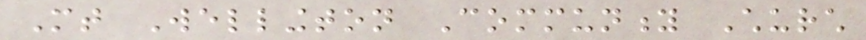Mt Wellington Community Church
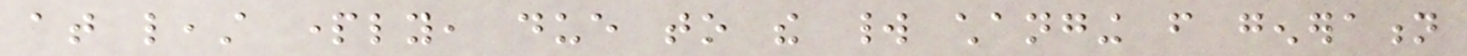at least partly, due to the world changing from generation
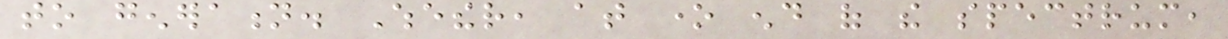to generation. Whether, at one end of the spectrum,
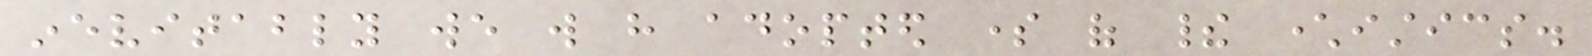inevitably we will have adopted some of their characteristics.
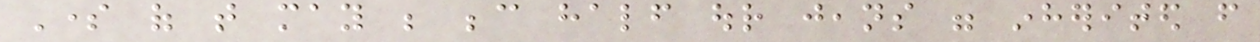Some of that may be because half our jeans were inherited from
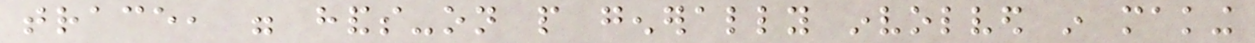trace, were hands-on people generally involved in making
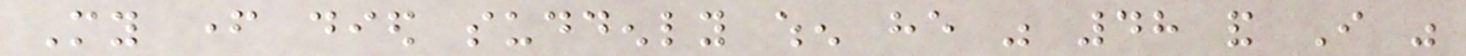My father died suddenly when he was 48 and I was
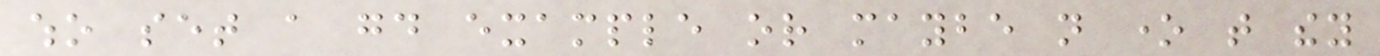who set a good example or maybe not one that they
